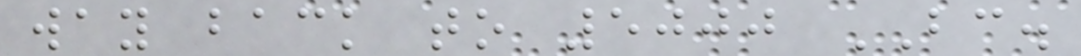way back to 5000 BC.
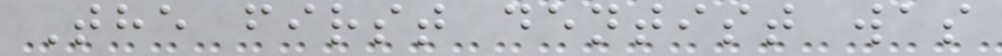The first dentist was
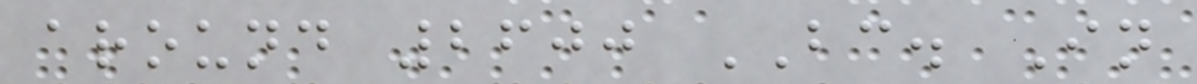around 2600 BC. In
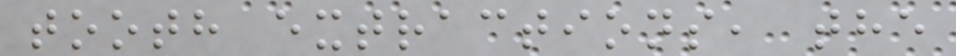tooth extractions, the
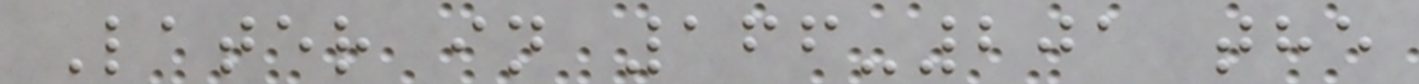Later in 166-201 the
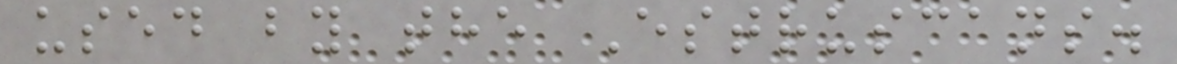used by the Estruscans.
